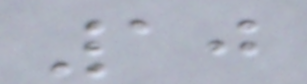10
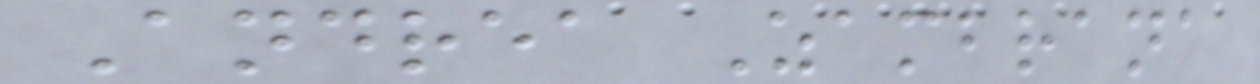Andrea Zambrana
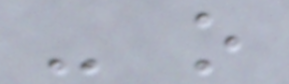- o
